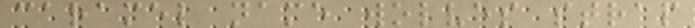caramel name wolves strap
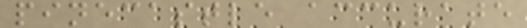pinecastle accurate
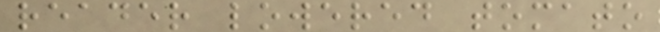reader lowered tomato
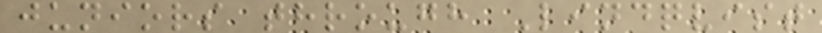juniors through Lindqvist
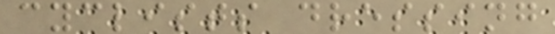cyclists dressing
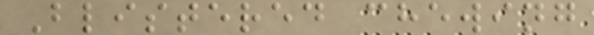Blistered chewing
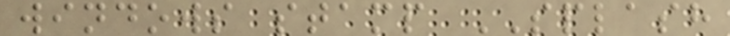windows stamp SPLASH
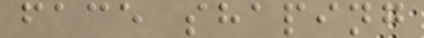face shaping
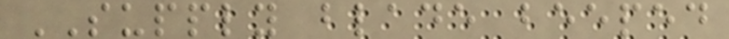SUPPLY blade beeped
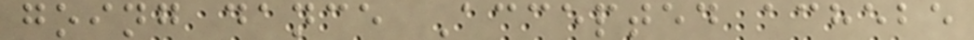going dance Accepted achebe
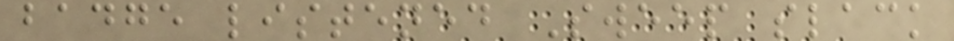badge listened Sweep slack
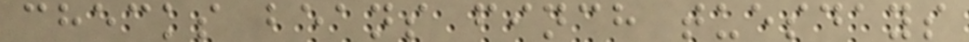checks beans finch tuesdays
